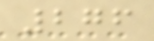276
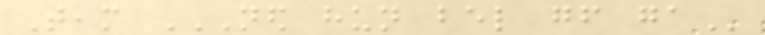Team NED HUN BEL GF GA
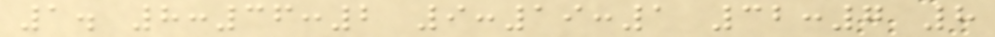1. 8:36:2 9:19:1 32:7 8
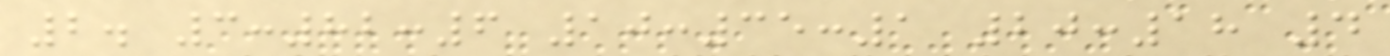2. 3:82:6 10:35:1 20:18 4
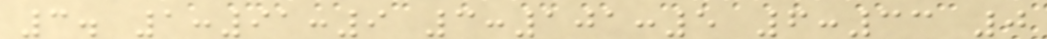3. 1:91:9 3:101:5 6:33 0
